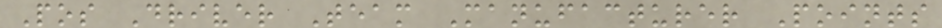Pos Driver Team Manufacturer Points
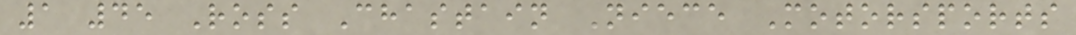1 45 Ross Chastain Niece Motorsports
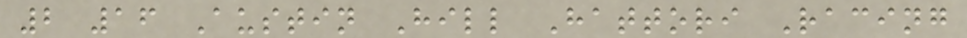2 16 Austin Hill Hattori Racing
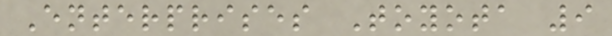Enterprises Toyota 9
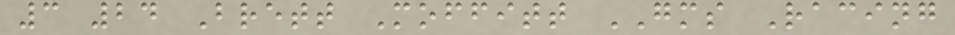3 24 Brett Moffitt GMS Racing
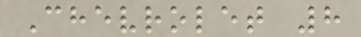Chevrolet 8
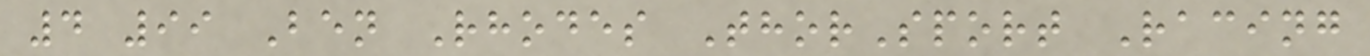4 99 Ben Rhodes ThorSport Racing
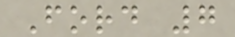Ford 7
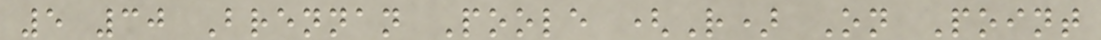5 30 Brennan Poole (R) On Point
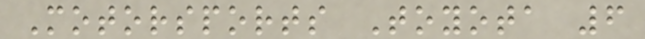Motorsports Toyota 6
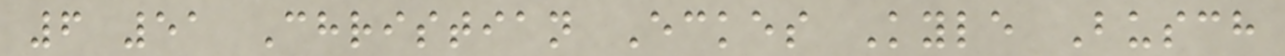6 51 Christian Eckes Kyle Busch
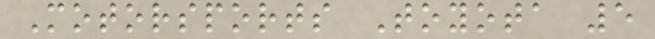Motorsports Toyota 5
